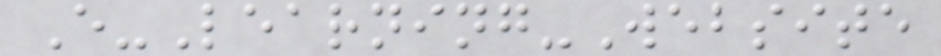E-Learning-Website
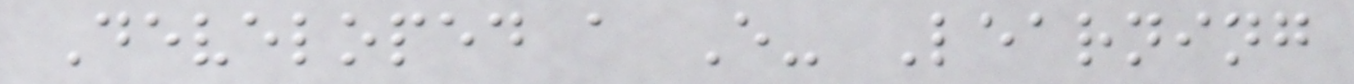Developed a E- Learning
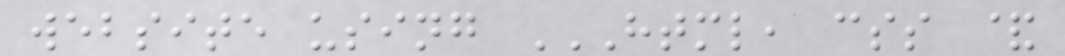website using HTML, CSS &
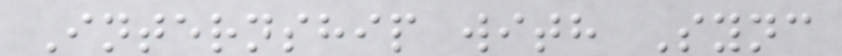Internship with Sync
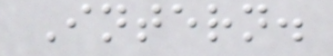Intern.
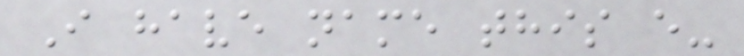I have name this e-
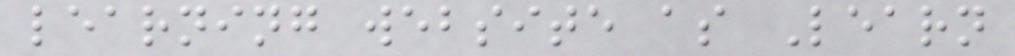learning website as Learn
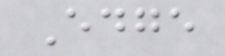Edge
